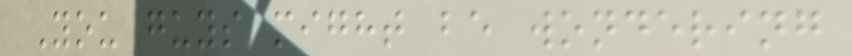You guys might be wondering
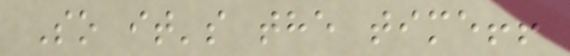So it's the time!!
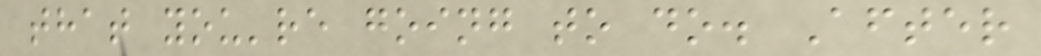that you're going to do. After
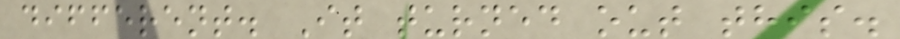different. It turned out this.
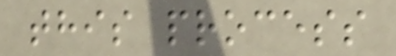this process
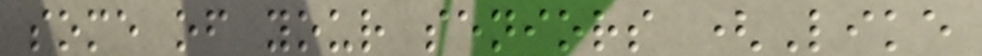some of your seniors (Like
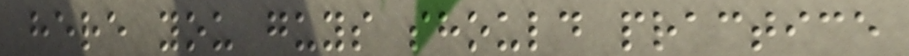here you guys should practice
